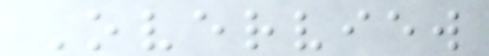Overview
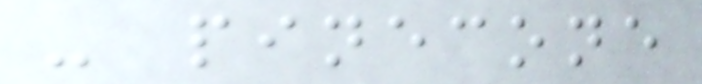- pinecone
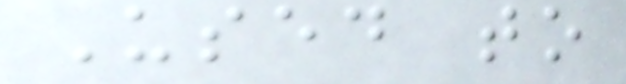Used to
